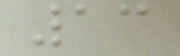13
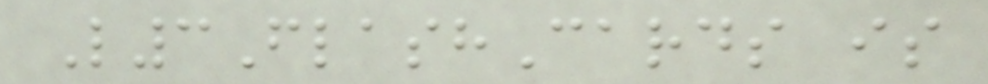L3FlashCards is
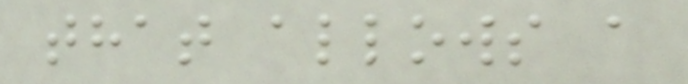that allows a
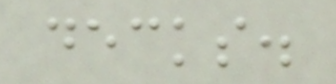decks.
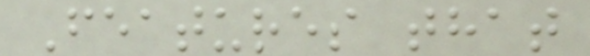Features that
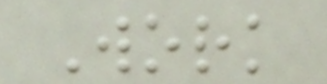Work
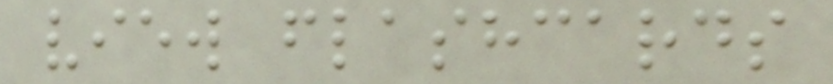view flashcards
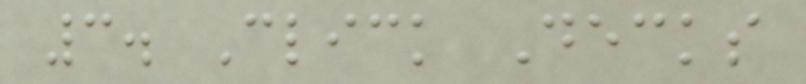3. Click Decks
